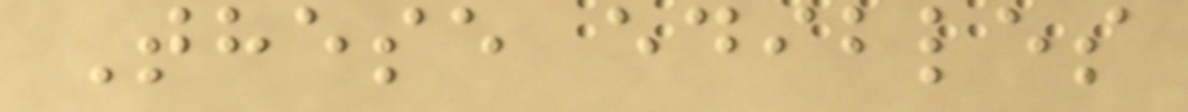These edibles
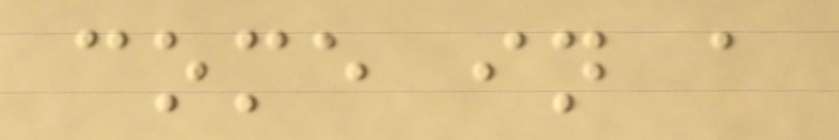come in a
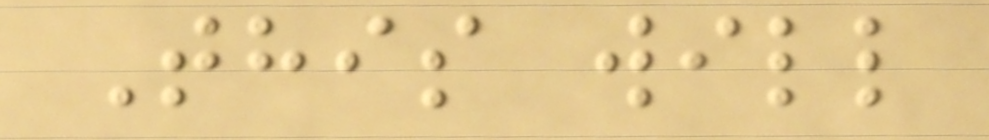This will
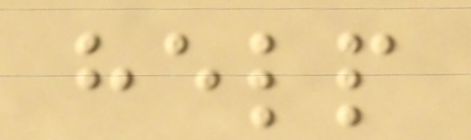help
